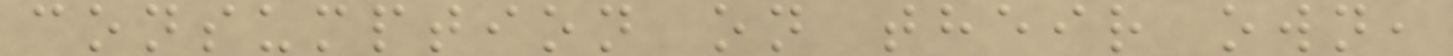consumption on their own,
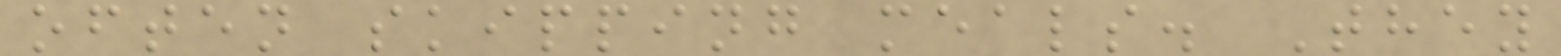often skipping meals. They
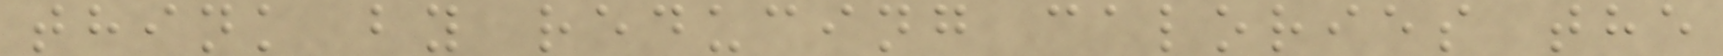think by reducing calories the
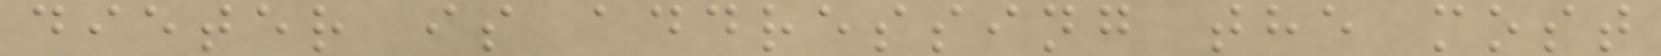dieter is addressing the most
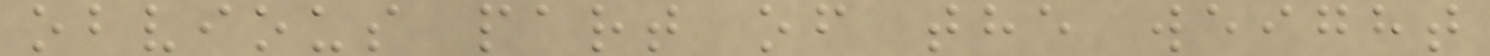obvious part of the weight
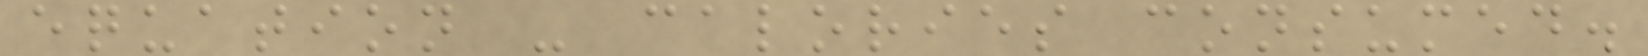equation - calories consumed.
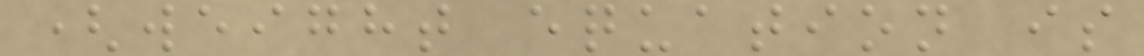(weight equation is
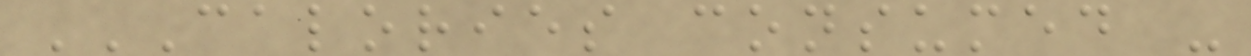CALORIES CONSUMED -
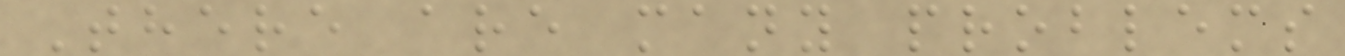There are many problems
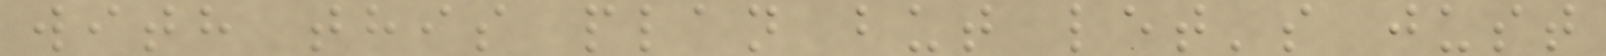with this plan but let's just
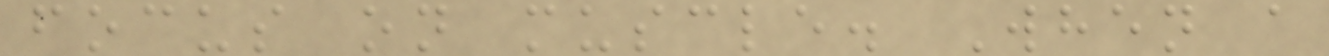focus on muscle. When a
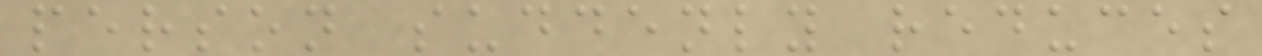person suddenly reduces
